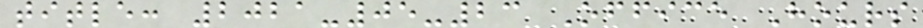title: 2021-05-23 Office Hours
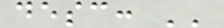desc: ''
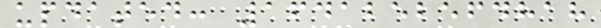updated: 1641252564818
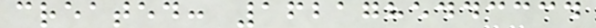created: 1621785443334
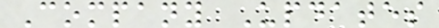Company Updates
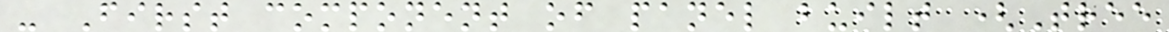- First component of panel built (Tree
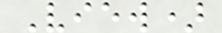View)
